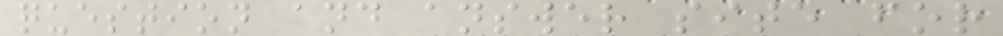question and answer site for
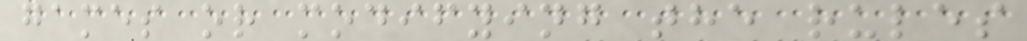games or modifying the rules
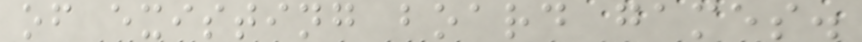of existing board games.
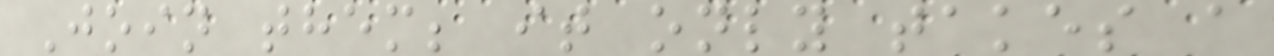Join them; it only takes a
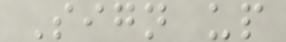Sign up
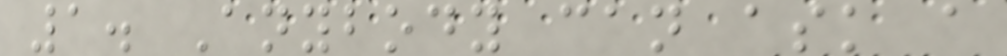1. Anybody can ask a
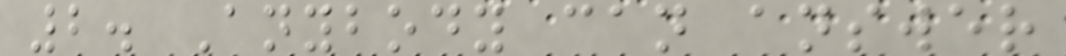2. Anybody can answer
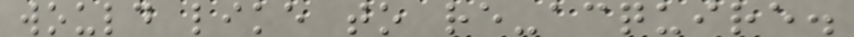would like to re-acquire.
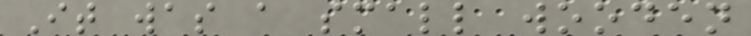It was a small wooden
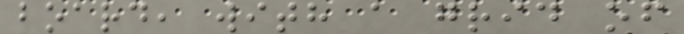board, with a grid of
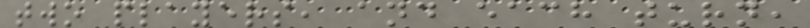two players, and each turn,
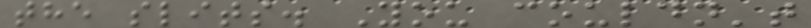the slits. You couldn't
